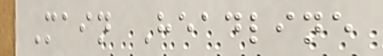Main Headline
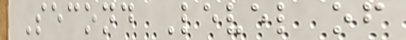Second Level of
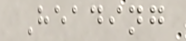Heading
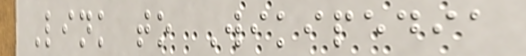Link to Wikipedia
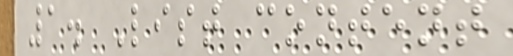1. List content
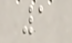1
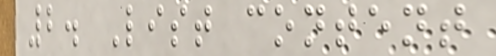2. List content
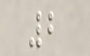2
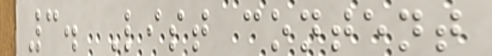3. List content
